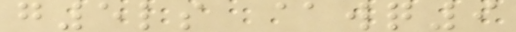g5ls @wq9
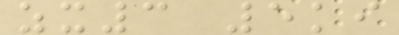zx3 5ki
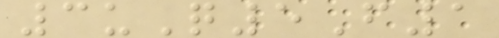3uQ5F1
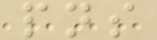pns
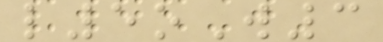l5oW3
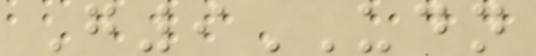G9UDN
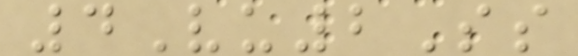4Vu2Ss
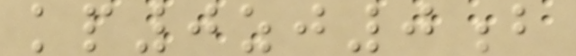kp0zj0b
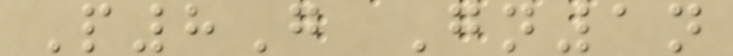P8G Gn1n
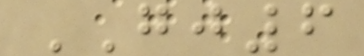GJ6
